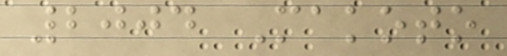2004 Makoto
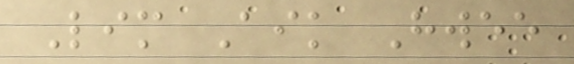Lim Aik Hwee
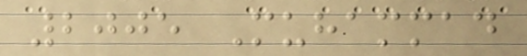2005 Muhammad
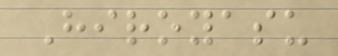Hiroyasu
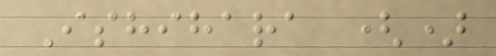Ishihara ()
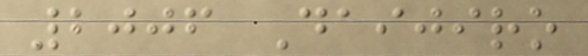2006 Daijiro
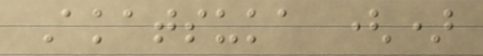Akatsuka ()
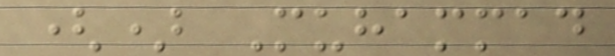() Muhammad
